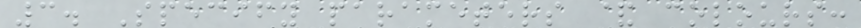3. Specify parameters & colours:
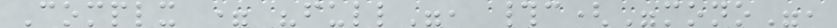Complx = "full", #c("mono",
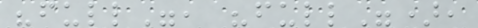"full", "full"),
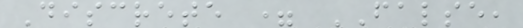Discrete = FALSE,
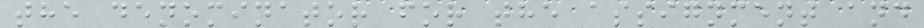the denominator for the assignment and
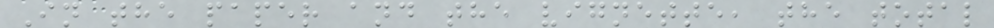In the paper and the vignette, the total
